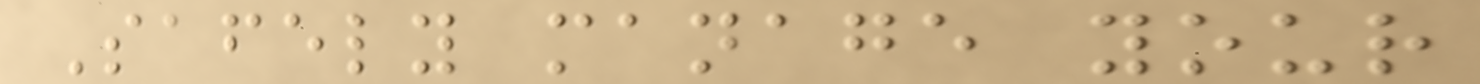Safely manage your
